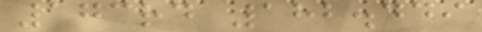173rd 182.449
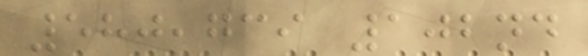580,739 102nd
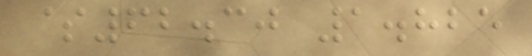$62.30 1.825
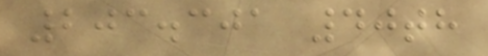203.301 40th
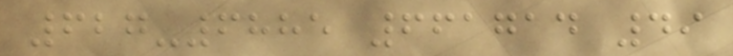627-6885 661714 49
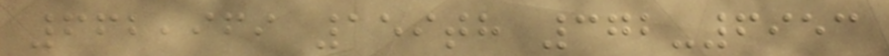662,969 159th 372-6953
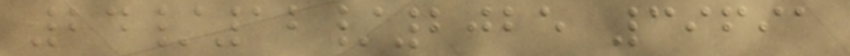24/12/2025 39691
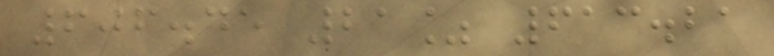606.45 21% 613.21
